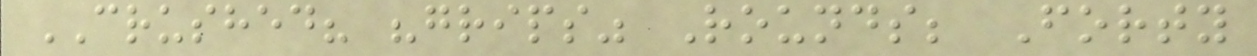CRUSHED? "grips" Rounds; Forty
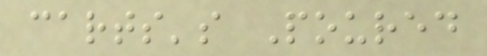carts's Poured
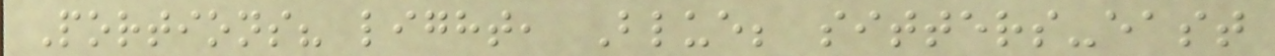Portions? light, Blue; sitters-east
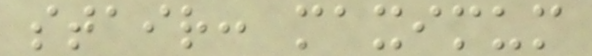stair: maximum
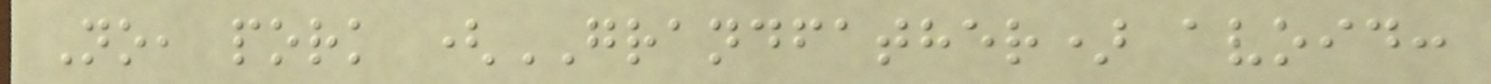No, pork (GRANDFATHER) avoid:
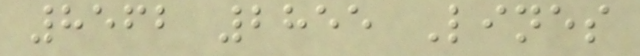8562 2855 Lines
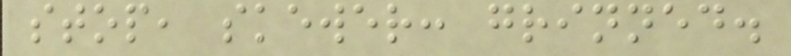stop, skewer: grinned.
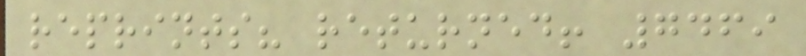reprints? returned! 7469
